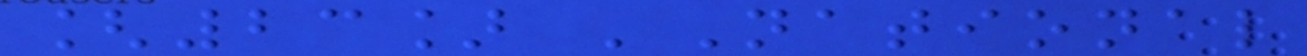[23] 'National
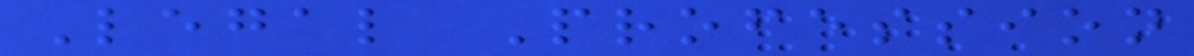Legal Profession
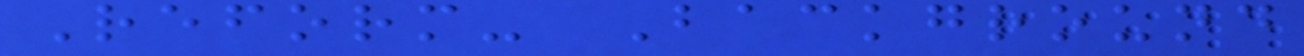Reform- Background
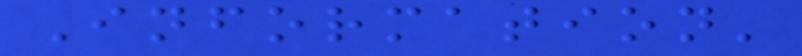Information'
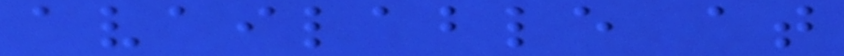available at
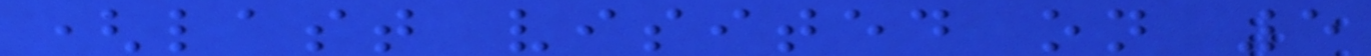(last visited on 5
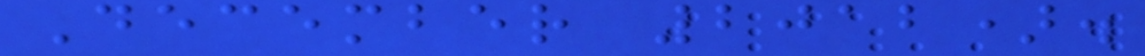December 2012).
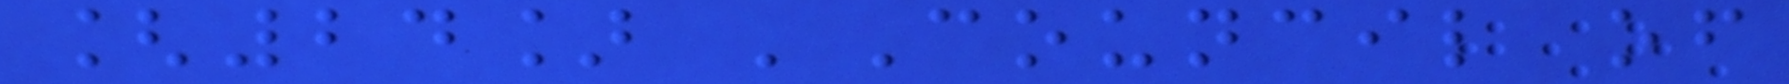[24] 'Council of
